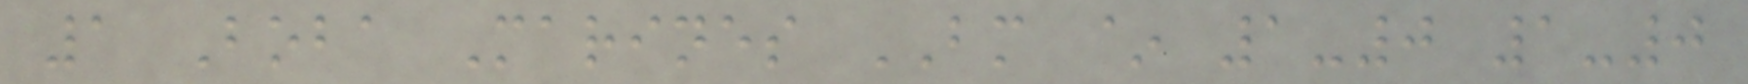1 Boba Marines BM ~ 1-0 1-0
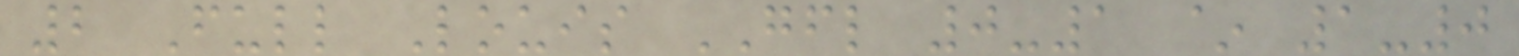2 Full Louis GFL 0-1 ~ 1-0
